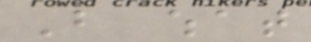But what
